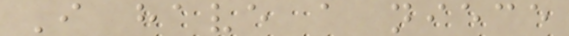I have a niece
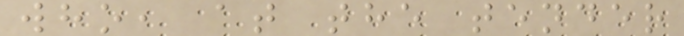who, at the tender
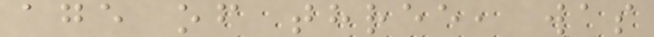age of three, was
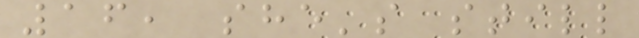16, she's still
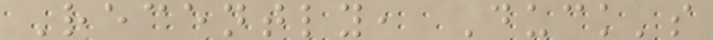Recently, Duck's
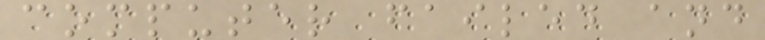computer failed and
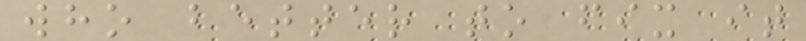who better to fix it
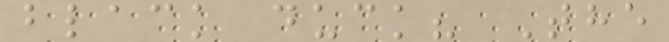black duck? The
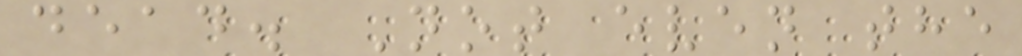dead. Not even the
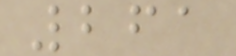261
